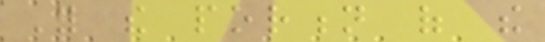For the portion of the
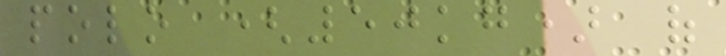polo (50kg) of
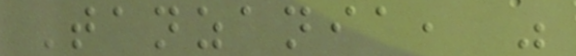Tanzania, was
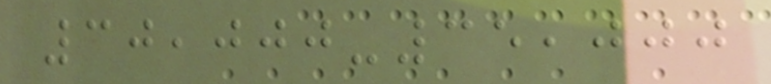30,000-35,000
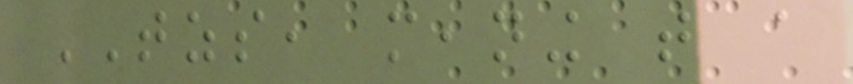TZS, meaning that a
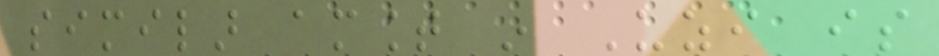similar amount in Uzi is
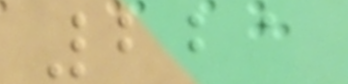221
